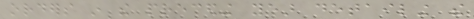orders in the preceding year detailing the
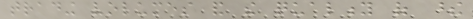trading volumes and the quality of these
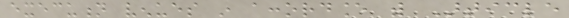execution venues in accordance with Article
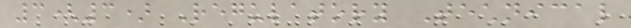3(3) Regulatory Technical
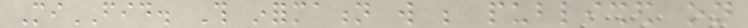MiFID. This information will be published on
